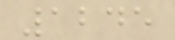1245
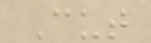Cut
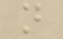n
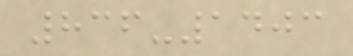836-1403
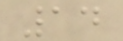14
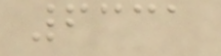6331
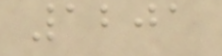1201
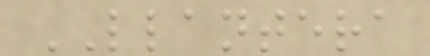LLANTERA
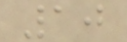10
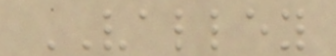VALLEY
